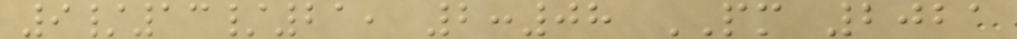9/13/21, 2:08 PM 2021
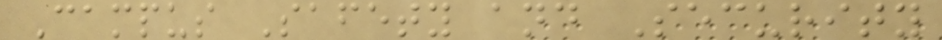Campus Safety and Security
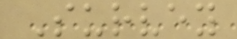Survey
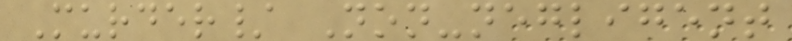Murder/ Non-negligent
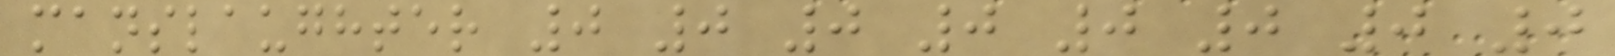manslaughter 0 0 0 0 0 0 0 0
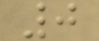0
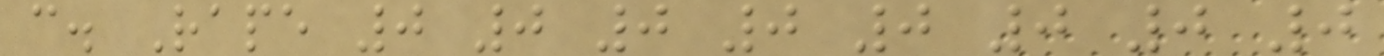c. Rape 0 0 0 0 0 0 0 0
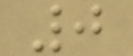0
